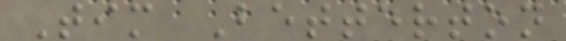Tim Betterton
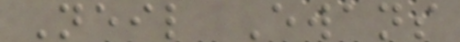Neil Ewans
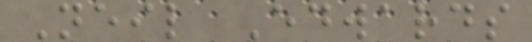Neil Edwards
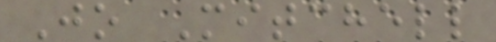Jo Mitchell
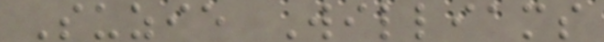Suzie Williams
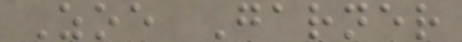Zoe Garner
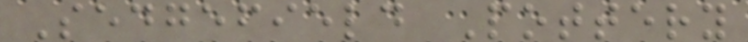Sedgefield Pottery
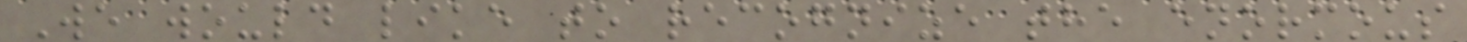We would like to recognize the enormous
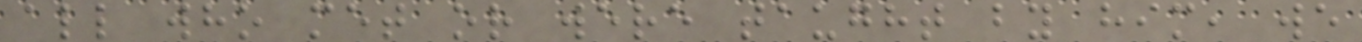all who met or were taught by him, we
